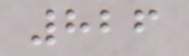826
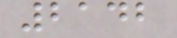2142
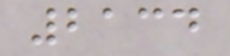2134
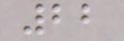22
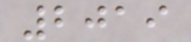2019
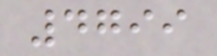4799
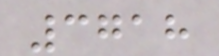3718
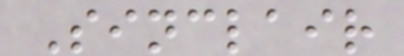Sinclair
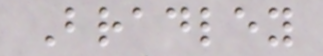Bradley
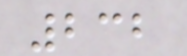232
